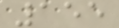155
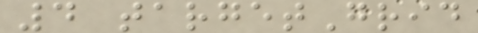4 targetGrid
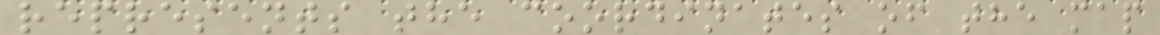represents the coordinates of the map
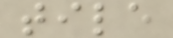tile
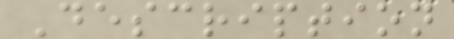Description
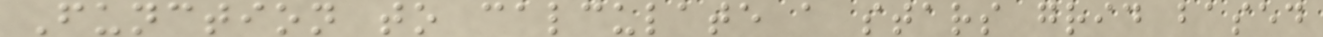Function to calculate a stars grid based
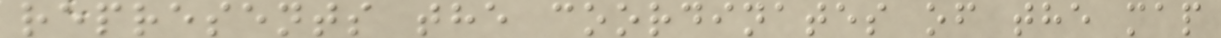represents the coordinates of the map
